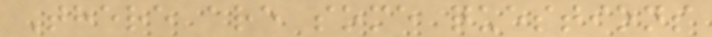There are some questions
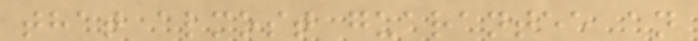that almost guarantee an
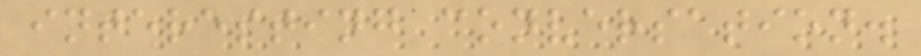interesting conversation.
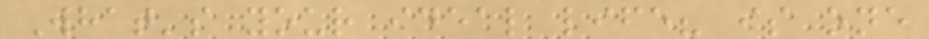What's your ideal life? is one
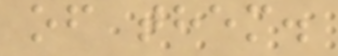of them.
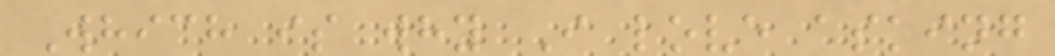Which is why I love asking
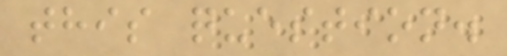this question.
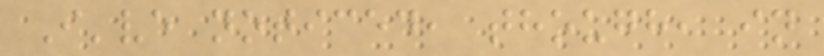I've noticed, though, in
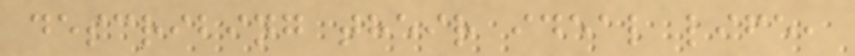describing their ideal life,
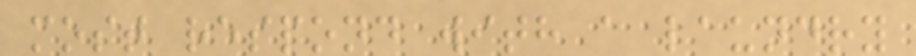most respond with a laundry
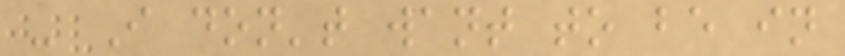- I don't want to be in
